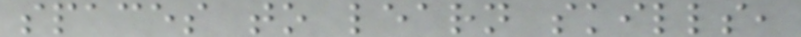spaces to learn skills,
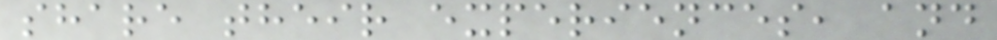share their experiences, and
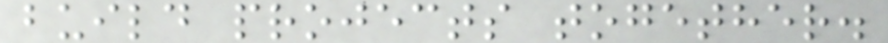build projects together.
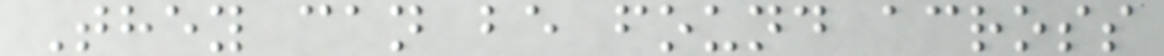They can be found across
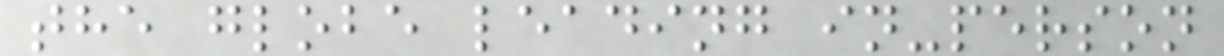the globe leading in-person
